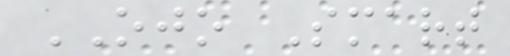OJO Smart
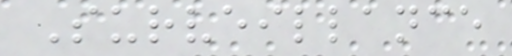Surveillance
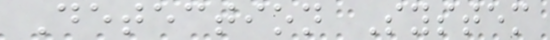Detection System
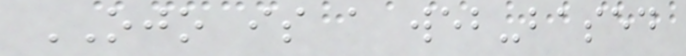OJO is a web-based
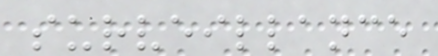surveillance
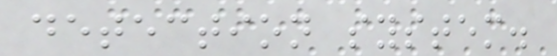detection system.
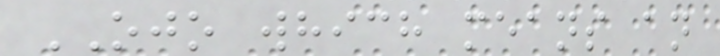OJO which means an
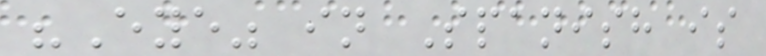"Eye" in Spanish is
